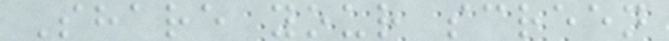Share your screen
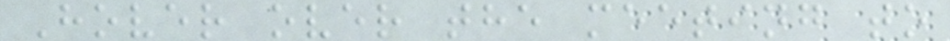Hover over the meeting to
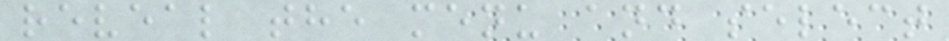reveal the menu and select
